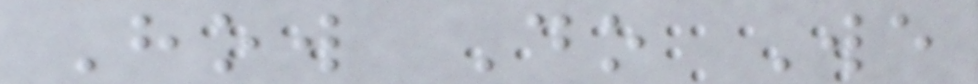How Do We
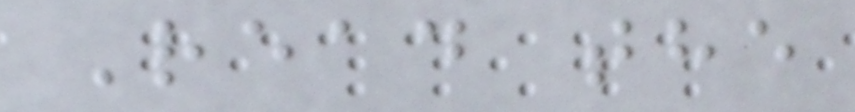Read the
